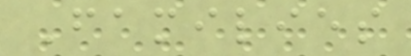Families
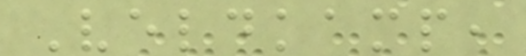Veldkamp,
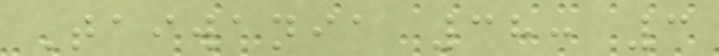Taiwania 38: 3
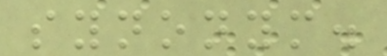synonym.
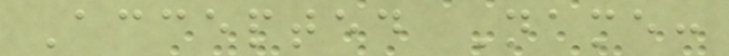Accepted Name:
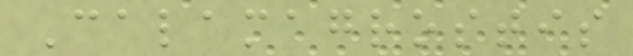Calamagrostis
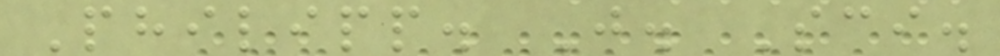Philipp. J. Sci.
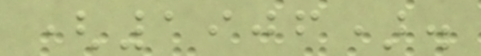(1906).
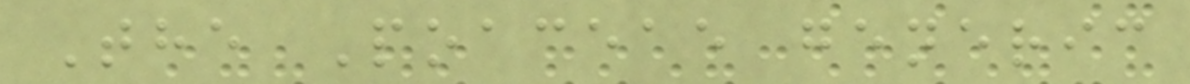The Poaceae generic
